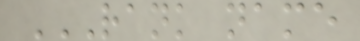RANK NAME
